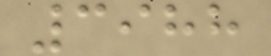3988
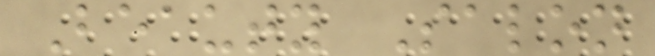Beauty Salon
